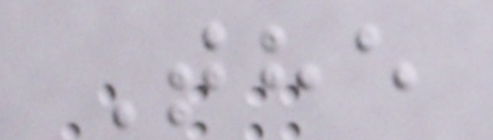The
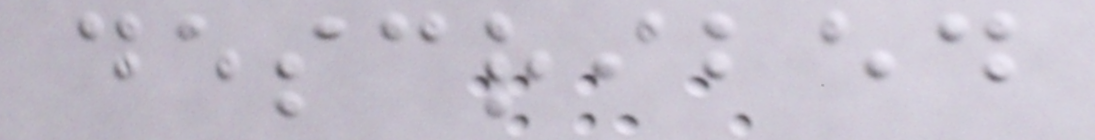described
